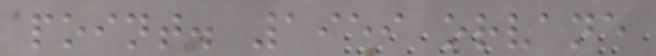point. 1959 orvane
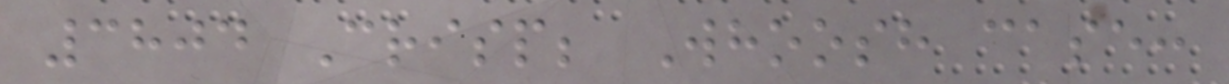3804 Crisp; Whoosh case:
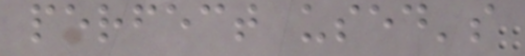perfect used's
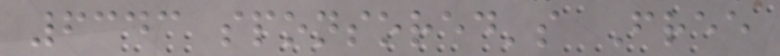6343 sponsored's Free
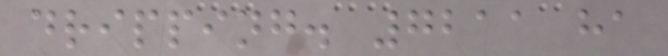dripping. 7211 ha
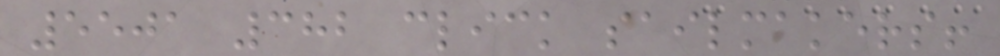5501 382 click sailmakers!
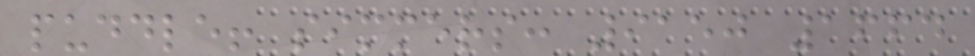puddle! simmers: 9150 1664
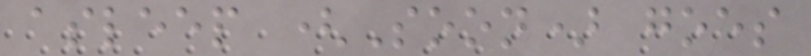asleep (Soon) goes
